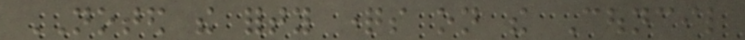NOTED the forty questions on the Council
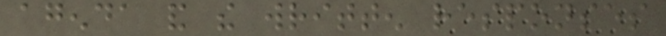agenda and the written responses
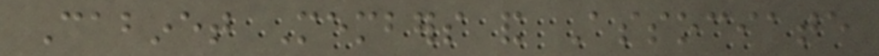Cabinet Members and Associate
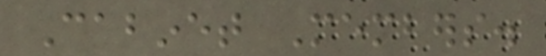Cabinet Members.
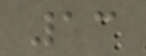13
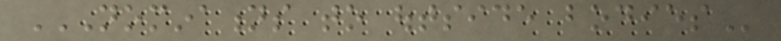NOMINATIONS TO OUTSIDE BODIES
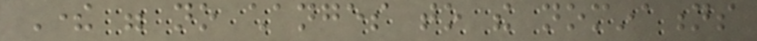There were no changes to the nominations
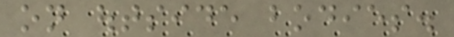on outside bodies.
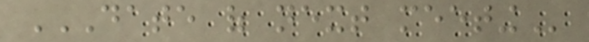DATE OF NEXT MEETING
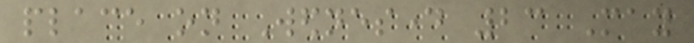place on Wednesday 23 May
